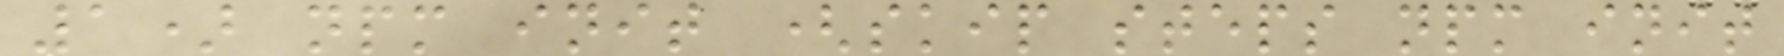1) npm init (skip steps npm init
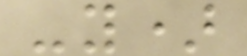-y)
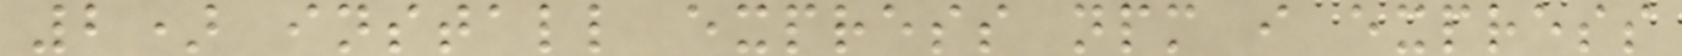2) install express npm i express
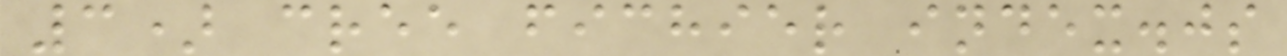3) cree fichier index.js
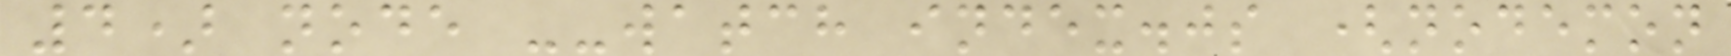4) node --watch index.js (nodemon
